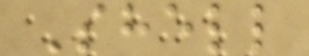Shell
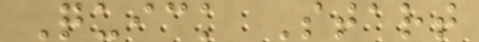Quick Start
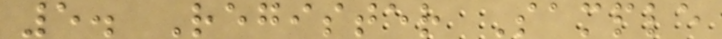5. Register Sample
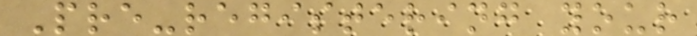Pre-registering your
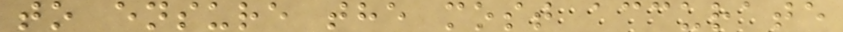to ensure the most accurate
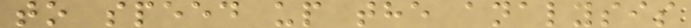to speed up the analysis
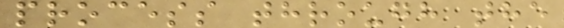process through the
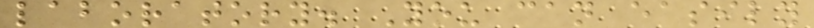laboratory. You can easily
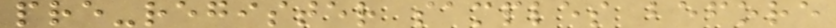pre-register samples before
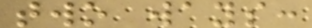two ways:
